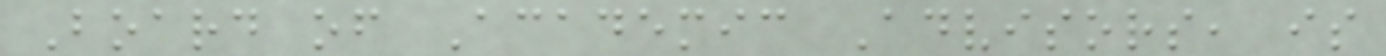Board of Academic Advisors, is
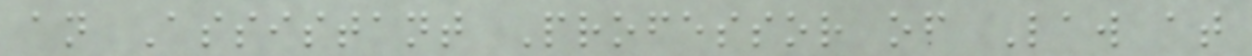an Assistant Professor of Law at
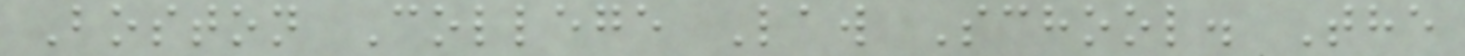Boston College Law School. The
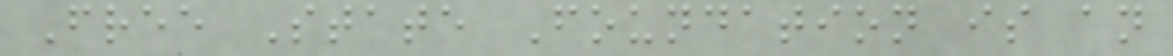Free State Foundation is an
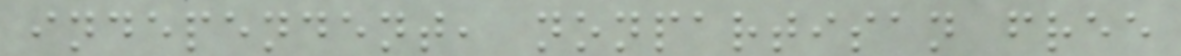independent, nonpartisan free
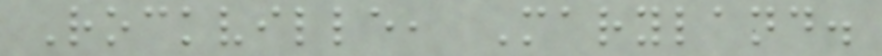Rockville, Maryland.
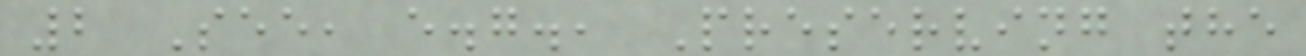2 See, e.g., Preserving the
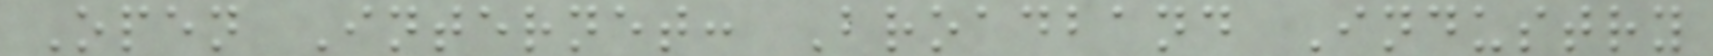Open Internet: Broadband Industry
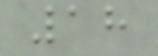18
